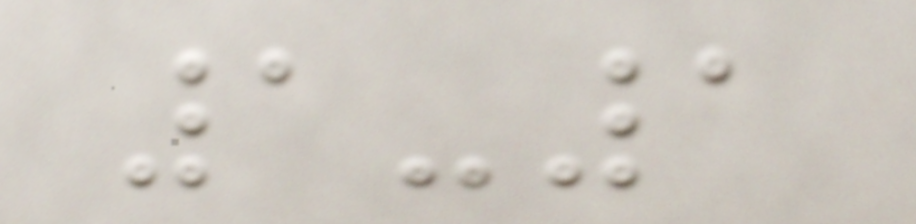1-1
